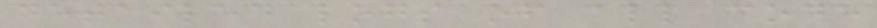detailed logs of all code
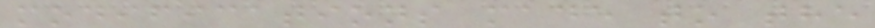modifications made to the
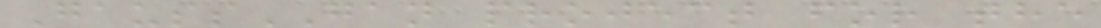GaussGAN project for the
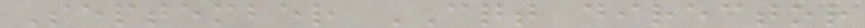September CQT director
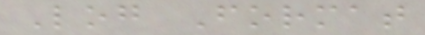Log Format
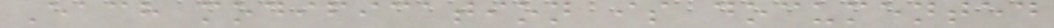Each modification is documented
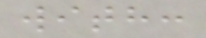with:
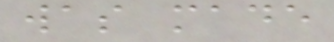was made
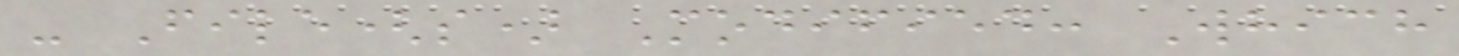- File(s) Modified: Which
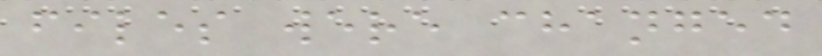files were changed
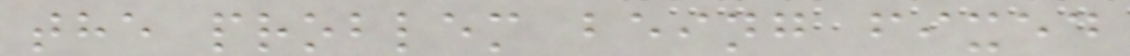the problem being fixed
